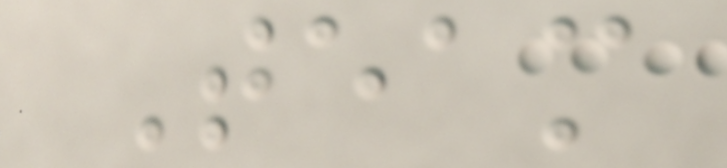Team
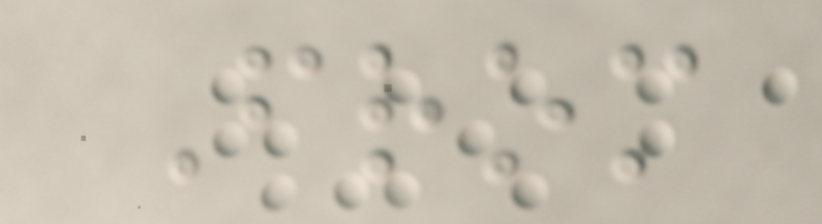From
